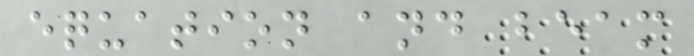equation and beam
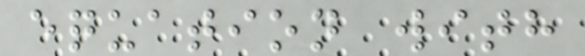equation with
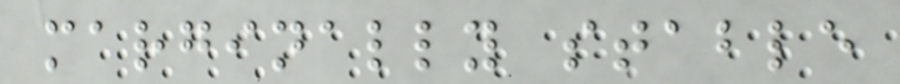marginally stable
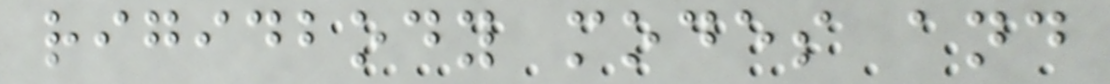rigidbody modes and
